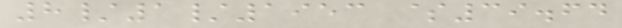8/1/1953 $39.64
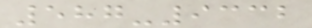587-9332
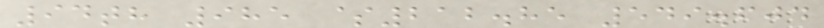94th 985 $212.85 549.604
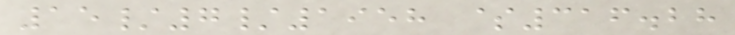15/7/1958 $316.28
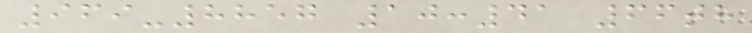969-8857 10:41 66th
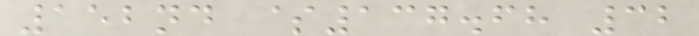152nd $137.68 32
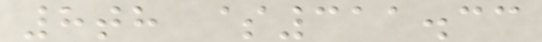8th $311.33
